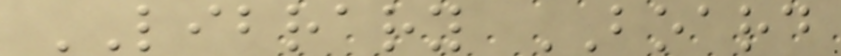LIBRARY BOARD
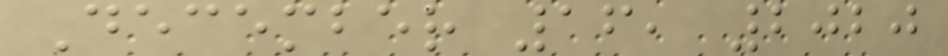December 16, 2020
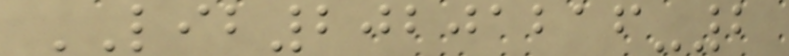LIB20201216-2
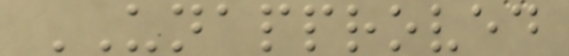UNAPPROVED
